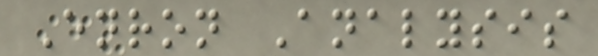Enron Analysis
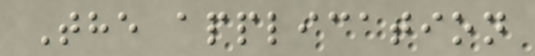The application
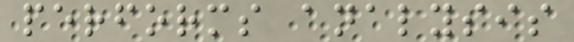performs analysis
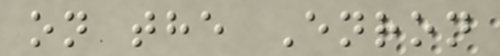on the Enron
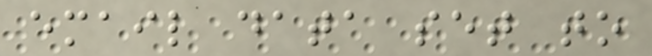email data set to
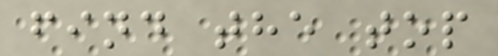find the top
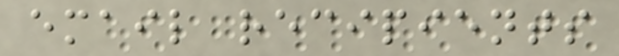email recipients
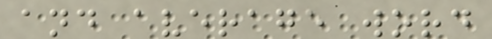and average word
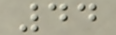44
